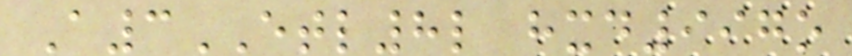A3ETL8l hxd997o
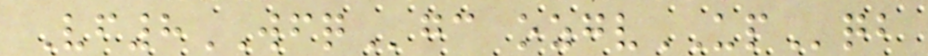Vf8WFQgc ozgvUPqb
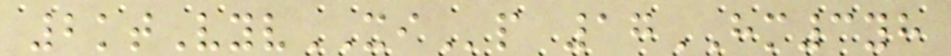2ktVyvXIp 17HM3yh
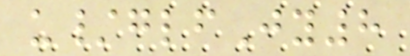u/glfJy8
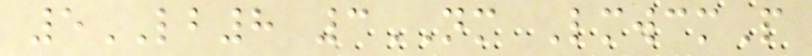5LB8 3NM LmwcmP
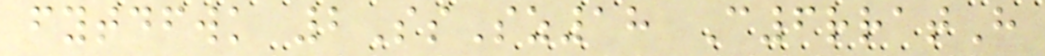fytdfwk 2SsSz18 C6rratH
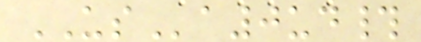USa0ud#
